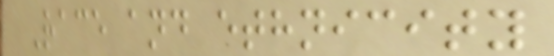Race and ethnicity
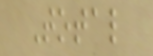Total
